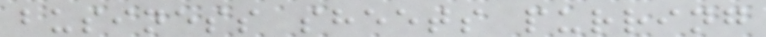business sheets purring
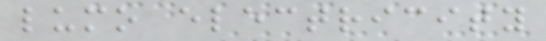lumo electricity
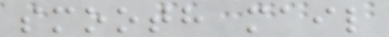smooth mail
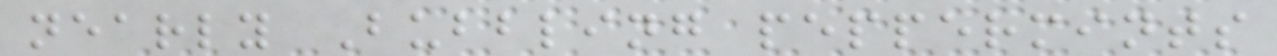nearly Bubbling peppermints
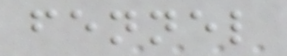fennel
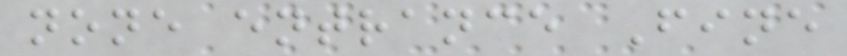none entrance Fine
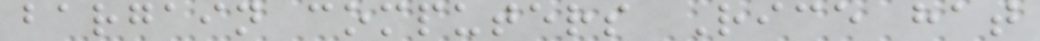bargain computers Rice hat
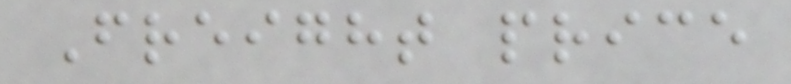Freight price
